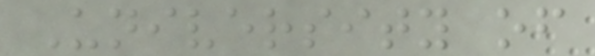University of
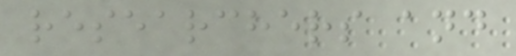researchers and
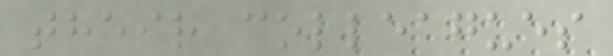their colleagues
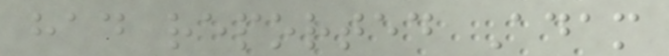had reported Adam
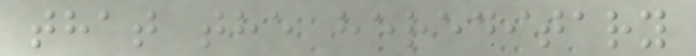that the hereditary
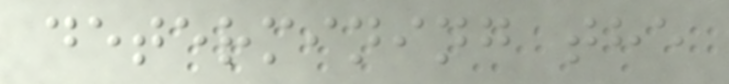determining the
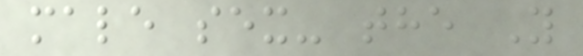male sex- the Y
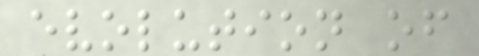evolution of
